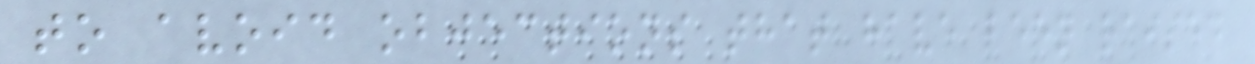to avoid objections that have been raised
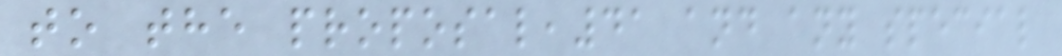to the proposal,41 and any special
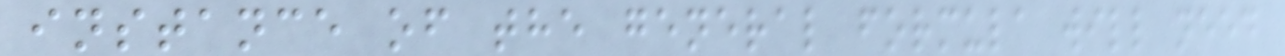instance of the general formula will need
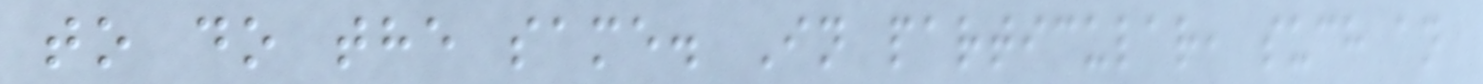to do the same. In particular, such an
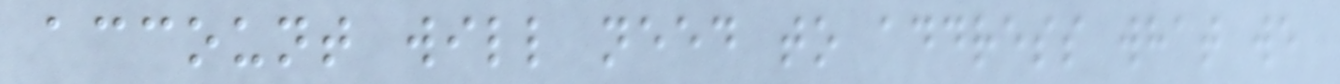account will need to address what we
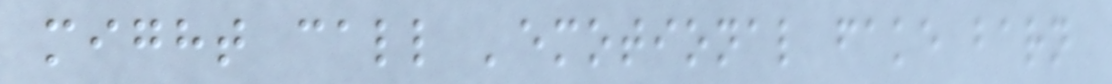might call 'emotional fake barn
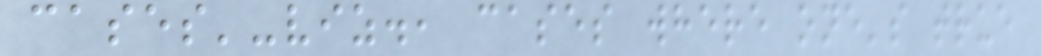cases'-viz., cases where one's true
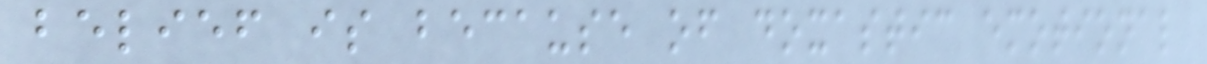belief is because of doxastic emotional
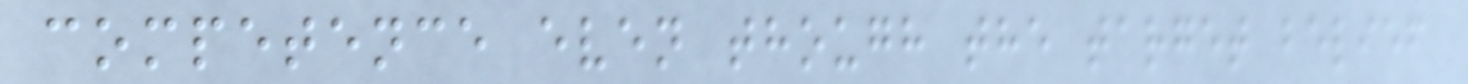competence even though the target belief
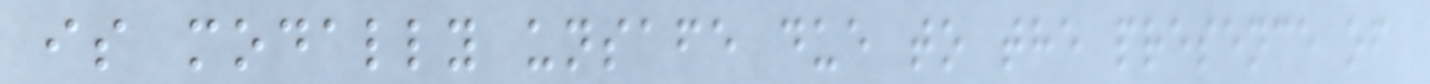is modally unsafe due to the presence of
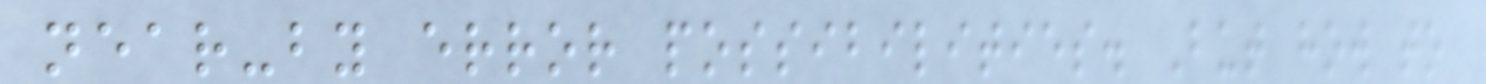near-by error possibilities. But how to
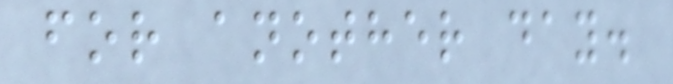for another day.
